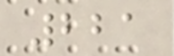221
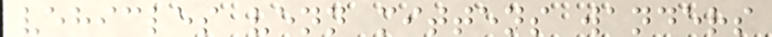vehicles venn mittens wanders
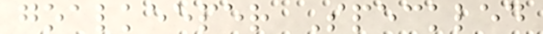goalkeeper Speckled
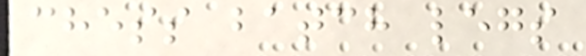chess batch legs
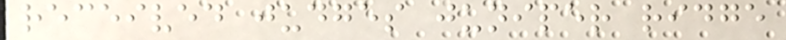received judges juniper ridge
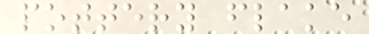pottery flake
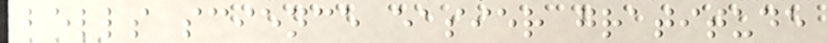bells science easier gratitude
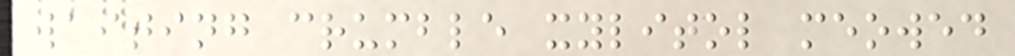waiting crumble xylitol meowed
